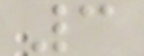3
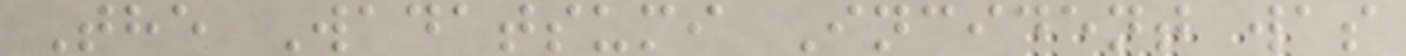The Wadatsumi Incident was
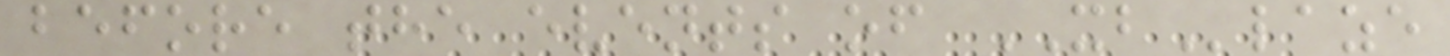before the events of XBlaze
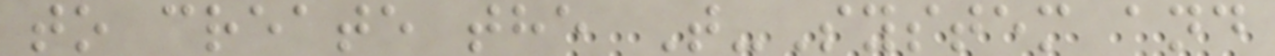to create the T-System and
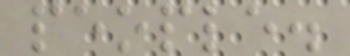people.
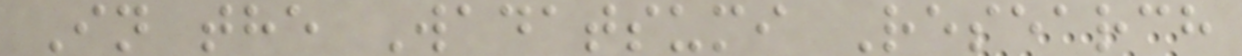In the Wadatsumi Research
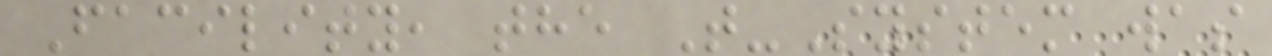Facility, the T-System was
